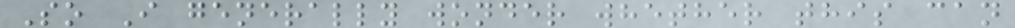So I generally wonder whether this can
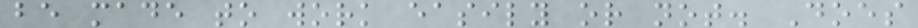be made to work easily or not. Does
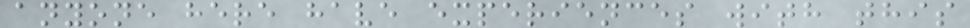anyone here have experiences with this
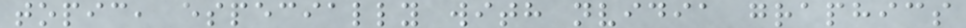topic, especially with nvidia graphics
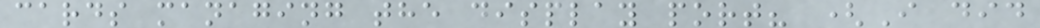cards managing the display port? (I did
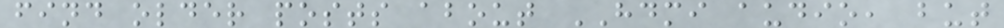find older posts about HDMI audio, but
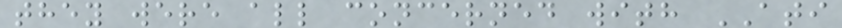they were all concerned with ATI
